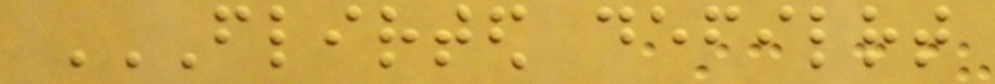FLIRTED DEFILRT
